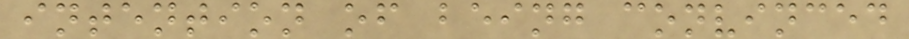intention of being convinced
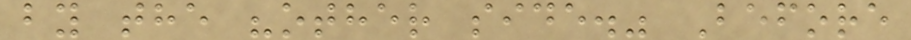by the "other side." Before
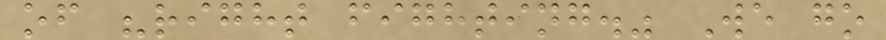of "right fighting." We go
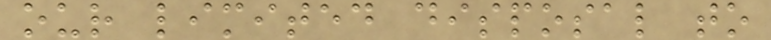our limited disposal to
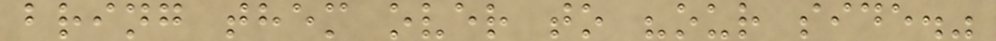bring them over to "our side."
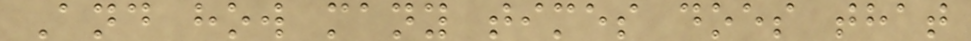And how many times does that
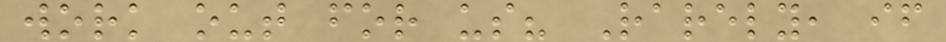work out for us? Rarely, if
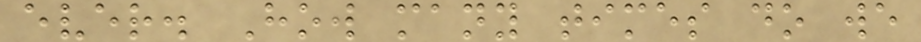ever. How many times do we
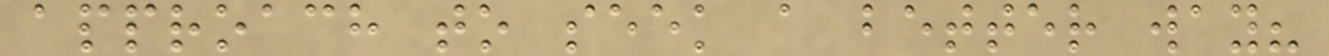approach to seek a better way?
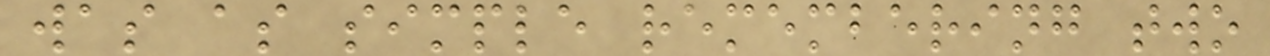was as simple remembering two
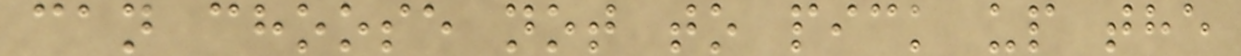can choose not to pick up the
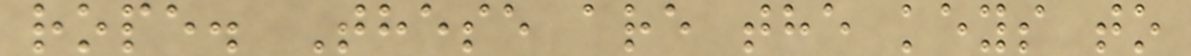rope. These are the keys to
